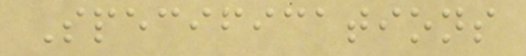Specifications
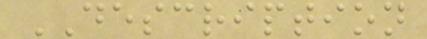DESCRIPTION
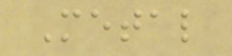Metal
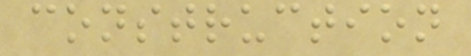construction
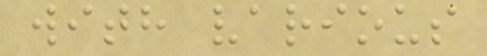with various
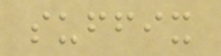suffix
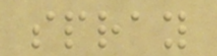spray
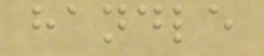handle
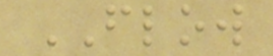FLOW
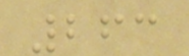263
